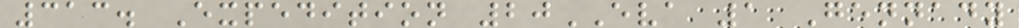313. Expedition 20EVA 1 Gennady
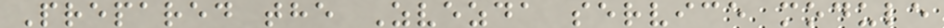Prepared the Zvezda service module
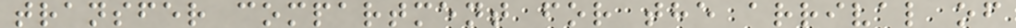transfer compartment for the arrival of
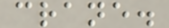crane.
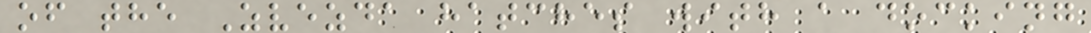of the Zvezda hatches with a docking
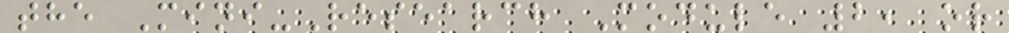the Mini-Research Module 2, or
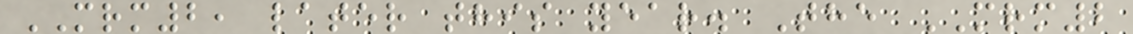MRM2, later this year. The MRM2
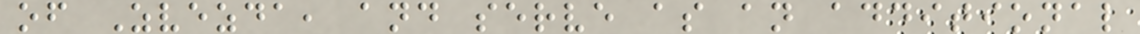of Zvezda, and serve as an additional
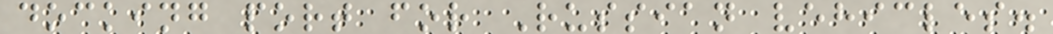docking port for Russian vehicles.
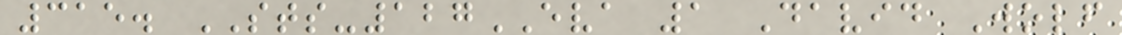315. STS-127EVA 1 David Wolf
